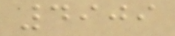4909
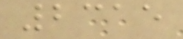2315
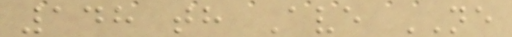148 th Ave NE
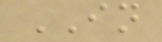IN
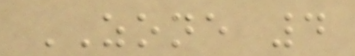ZONE 4
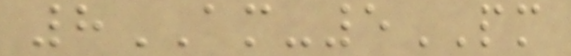8AM-5PM
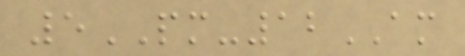5PM-12AM
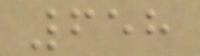658
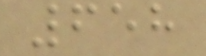658
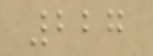227
